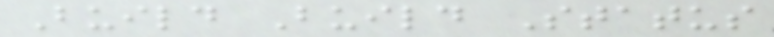Build Build Status
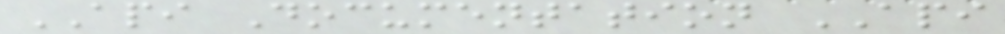API Documentation API
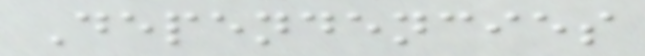Dependencies
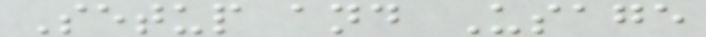Setup and Usage
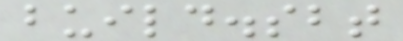build.sbt
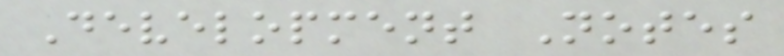Development Notes
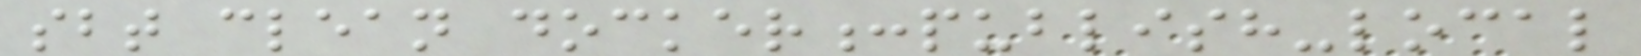sbt clean docker:publish-local
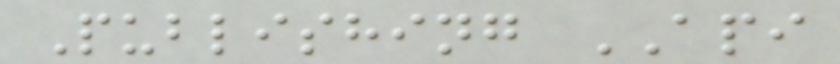Publishing API
